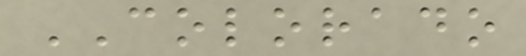COLORADO
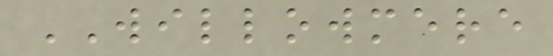WILLOWMERE
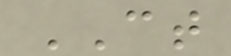CT
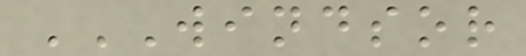WINDSOR
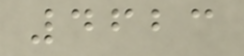4623
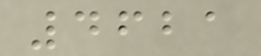4621
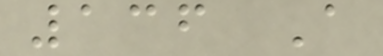136 A
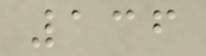136
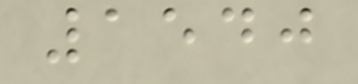1540
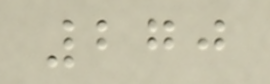270
